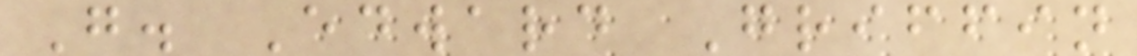G. Edward Griffin
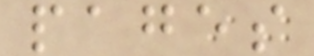pages
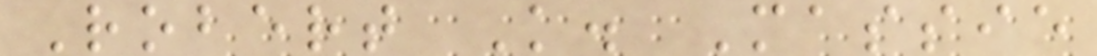Robert K. Massie
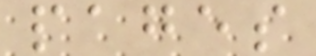pages
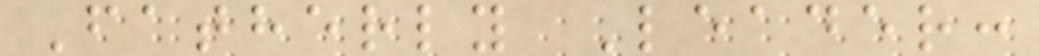Fatherly Leader:
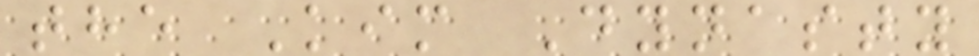the Kim Dynasty
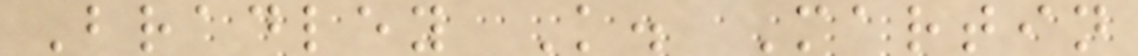Bradley K. Martin
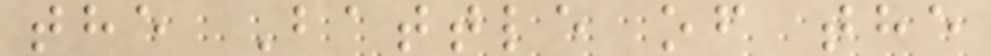the Battle of the
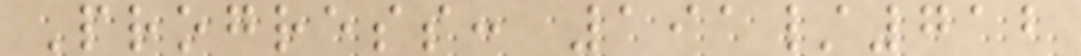Progress: 191/712
